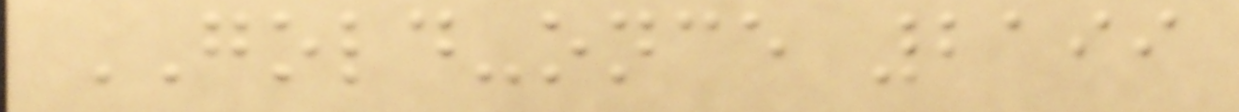GOLD-once 2199
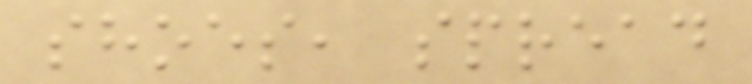shoes, spread
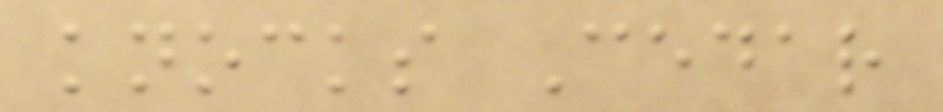knocks Cedar
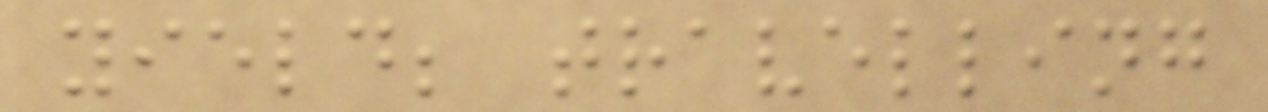yield; travelling
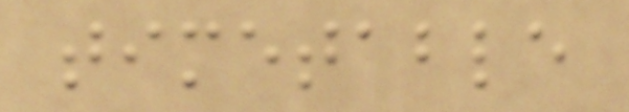timetable
